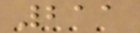211
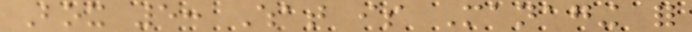Box 5: What is Managing for
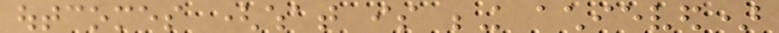outcomes (what is being achieved)
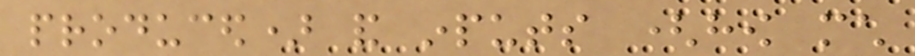produced) and inputs (how much
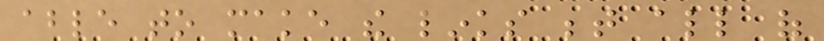able to make the links between all of
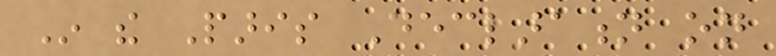In the Paris Declaration on
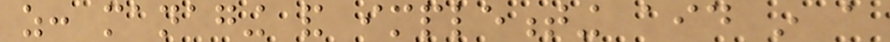as: managing and implementing aid in a
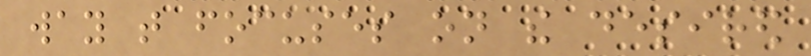way that focuses on the desired
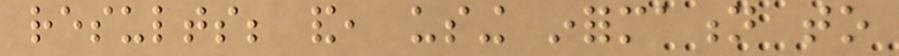results; and, using information to
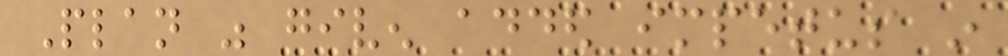Plan was given added impetus in
